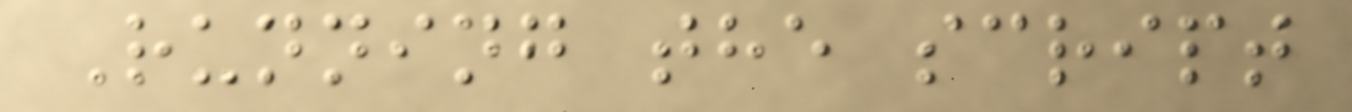Running the script
